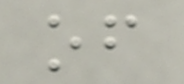of
